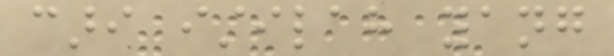cari istilah yang
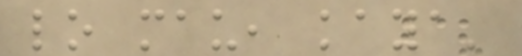lo mau, kaya'
